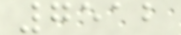7512
